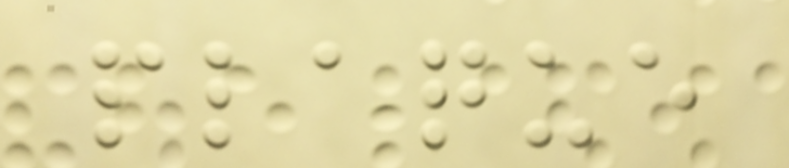plaque
